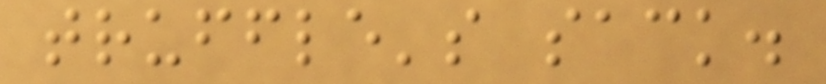truffle's sack.
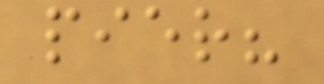pier?
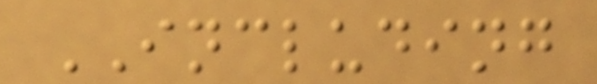INCLUDING
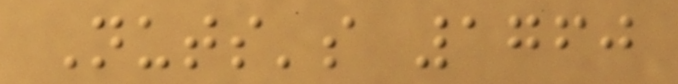Nuts's 1760
